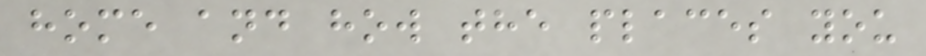home and how the places you
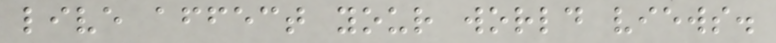live affect your world views.
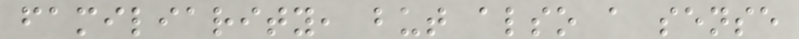familiarity, but also a sense
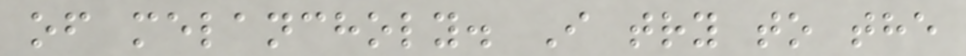of melancholy. I try to the
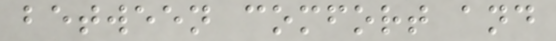between comfort and
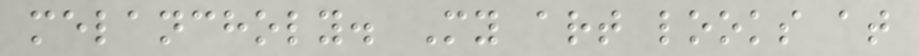melancholy. My art looks at
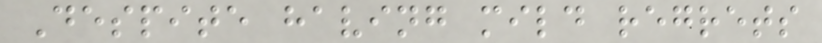Despite having mild regrets
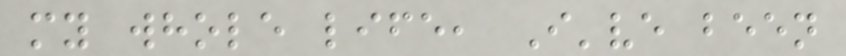my whole life, I've been
